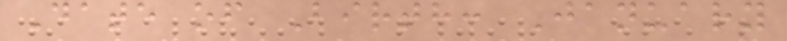Date of Birth: January
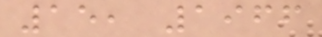15, 1966
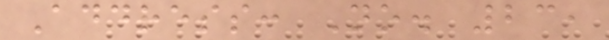Address: No. 23,
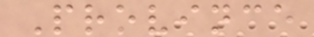Province
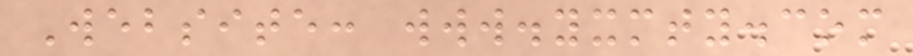Website: www.yxmty.com
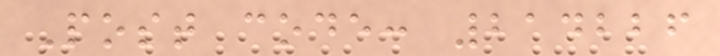Post code: 214226
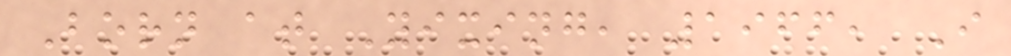Born at Yixing, 1966, I
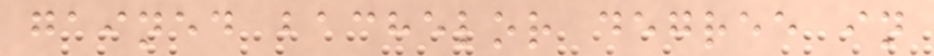gained bachelor degree in
